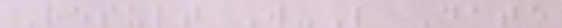Result W-L Date
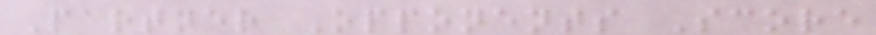Partner Opponents Score
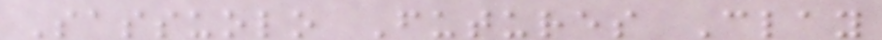Sassuolo Futures Clay
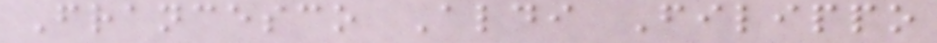Francesco Aldi Filippo
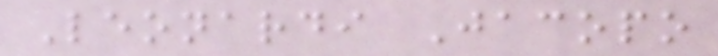Leonardi Jacopo
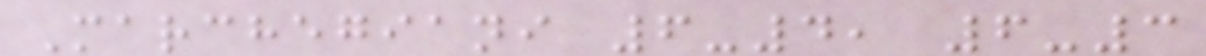Marchegiani 6-4, 6-3
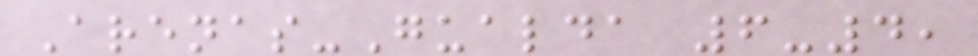Arenas-Gualda 6-4,
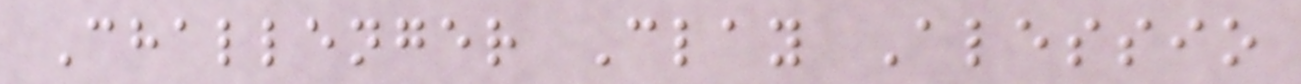Challenger Clay Alessio
